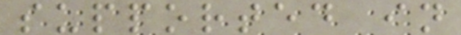supported in
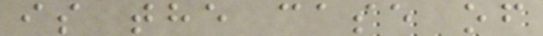is the case of
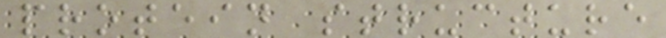protein structure
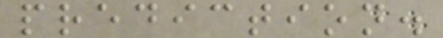prediction.
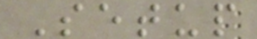Setup
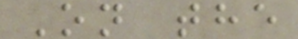On the
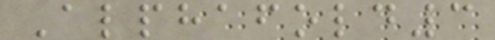Alphafold3
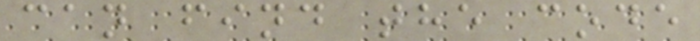can find the code
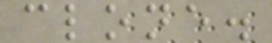clone.
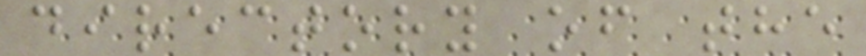directory of the
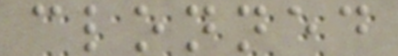clonned
